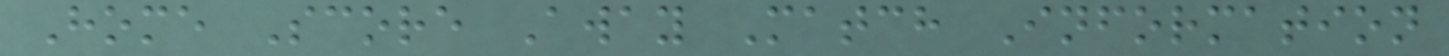Home Score Away Match Information
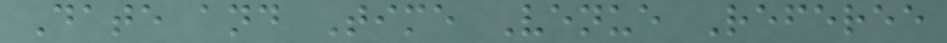Date and Time Venue Referee
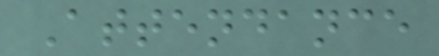Attendance
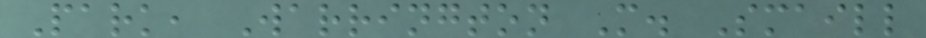Park, Warrington M. Smaill
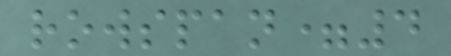rowspan=4
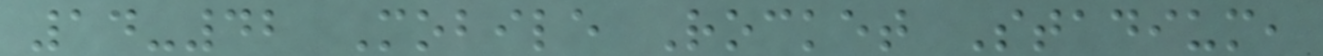14-42 Mobile Rocket Stadium,
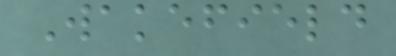Wakefield
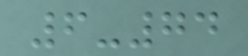6-74
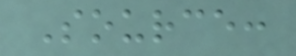Source:
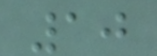10
